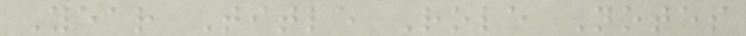Year Title Role Notes
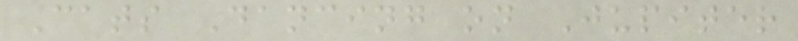Cats Dancing on Jupiter
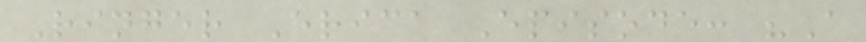Ringer Erica Episode: "A
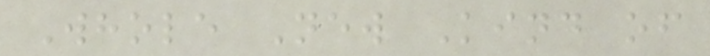Whole New Kind of
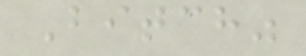Bitch"
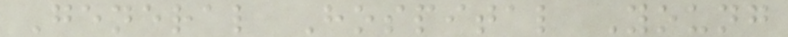General Hospital Young
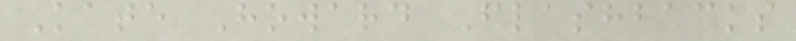Kate Howard Flashbacks
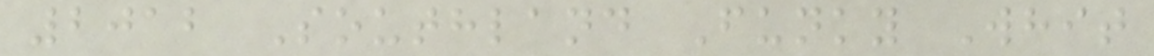2012 Southland Funky Whit
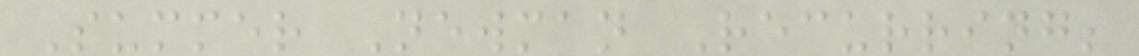Summer Newman Recurring;
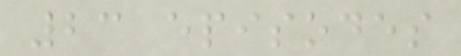23 episodes
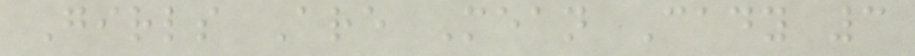Girls Are Mean Cady 3
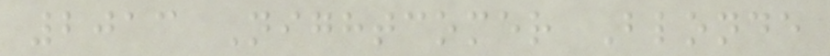2013 Nightcomer Blonde
